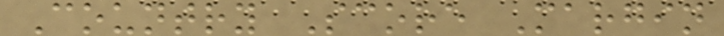Country Score Margin
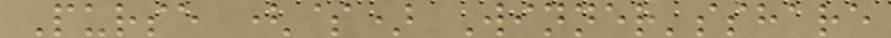Purse ($) Winner'sshare
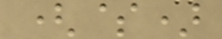($)
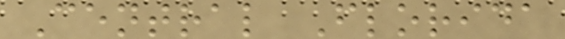Central Florida
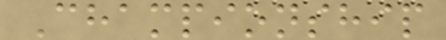Championship
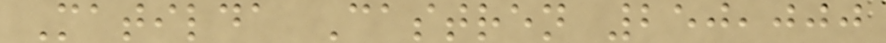Matilda Castren 250,000
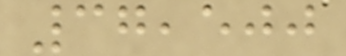37,500
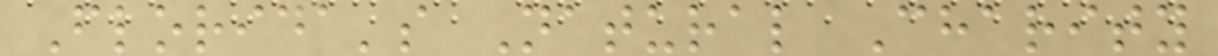Florida's Natural Charity
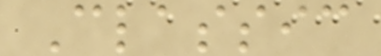Classic
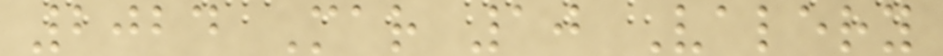2024 Mar 10 Valery
